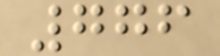776
